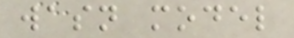wasn model
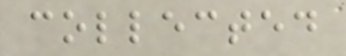collected
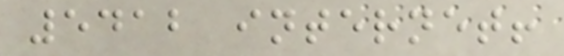5412 internet!
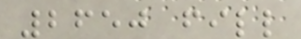2650 fill
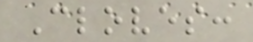Cloves:
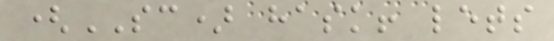(SC) hask! lets
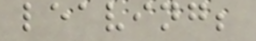leaving;
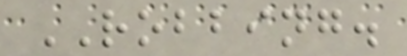ROBBING.
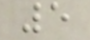5
